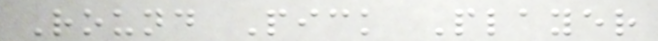Round Pick Player
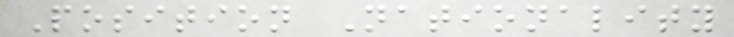Position Nationality
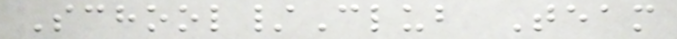School/Club Team
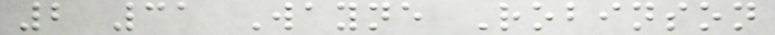2 31 Wayne Robinson
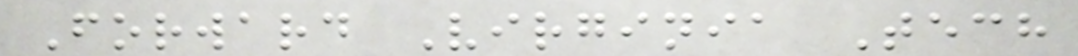Forward Virginia Tech
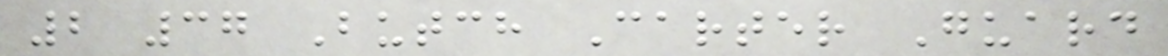2 37 Butch Carter Guard
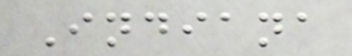Indiana
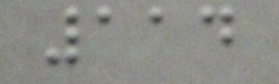114
